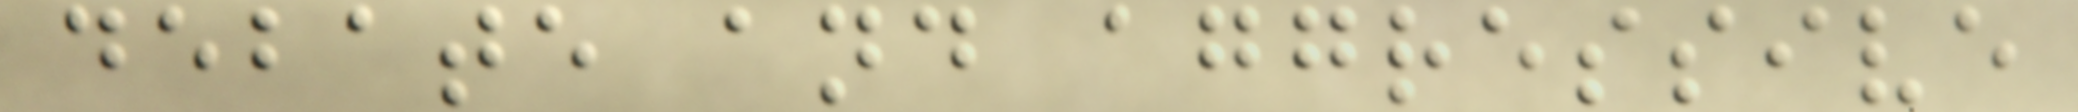debate and aggressive
